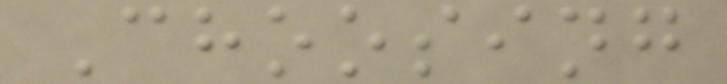Choosing
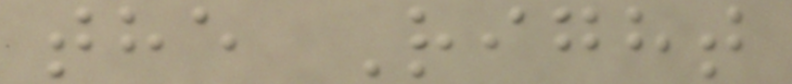the Right
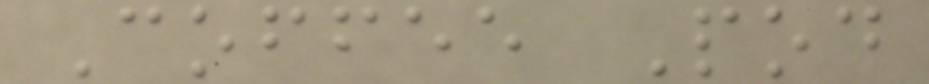Coffee Pod
